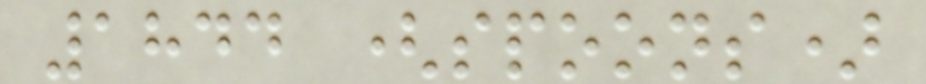1844 (spoons)
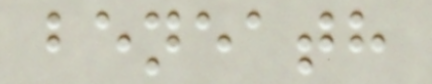beneath
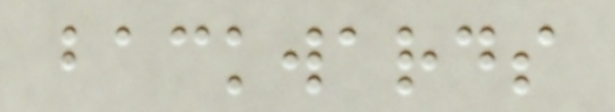backwards
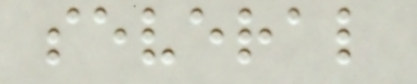several
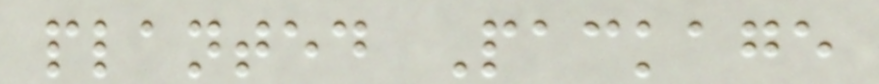planted Package
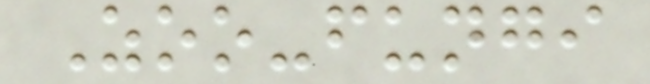Zoo-fungi
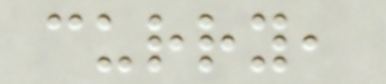curry,
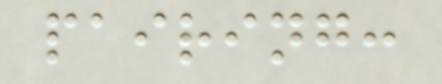pairing:
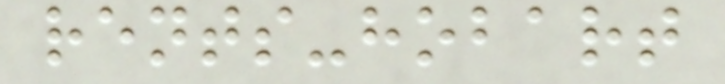rents-hobart
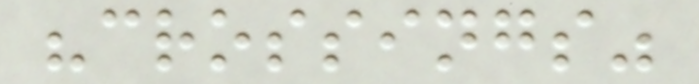"crossings"
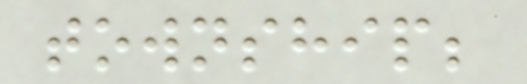township;
